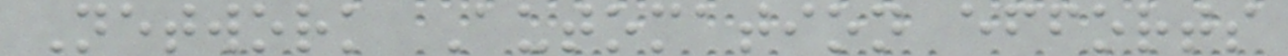Network Automation efforts
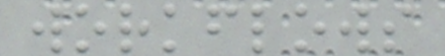workflows
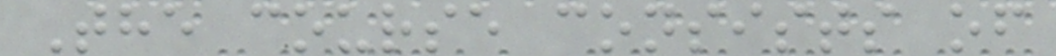The course consists of
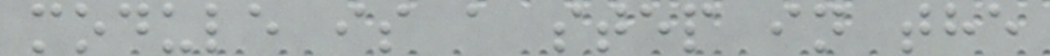module is a step in the
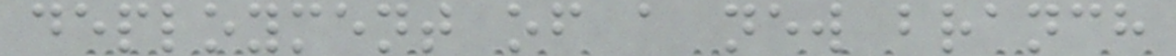deployment of a new branch
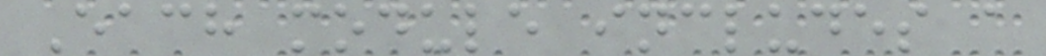Each module includes a
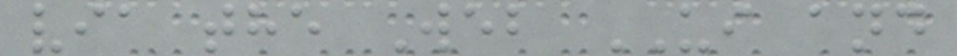via the Web UI and
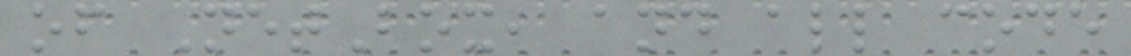of NetBox, and all code
